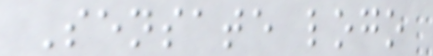Sensate logo
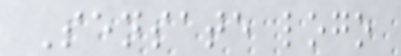Sensate logo
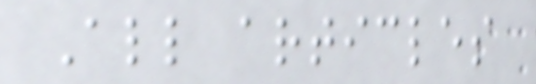All articles
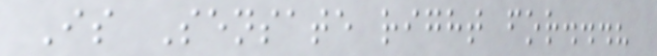Is Sensate right for...?
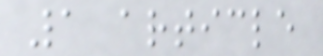1 article
